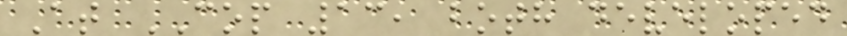At COP 13, both developed
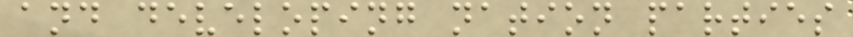and developing nation parties
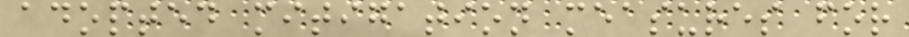adopted mitigation measures for
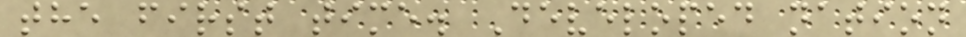the first time. Developed nation
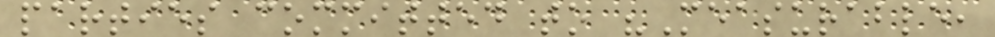parties committed to "Measurable,
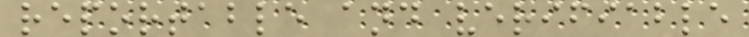reportable and verifiable
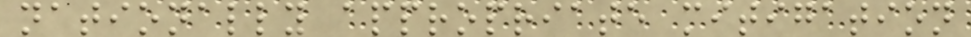nationally appropriate mitigation
